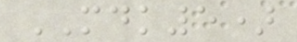MDK5)
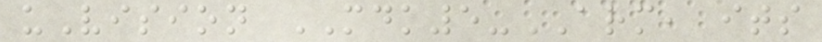uVision MDK5-ARM, its
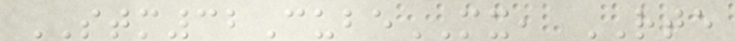STM32CubeMX, RTE
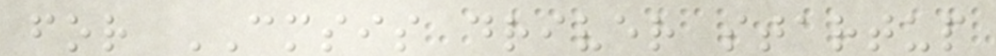for CMSIS driver startup
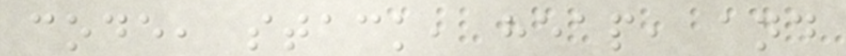code, stack, heap, and
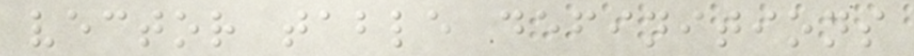vector table definitions
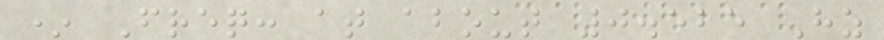* Freq: at about 0.525 Hz
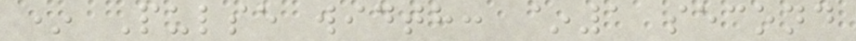* Pulse width: ~1 second
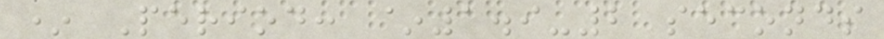* Period: ~1.9-2 seconds
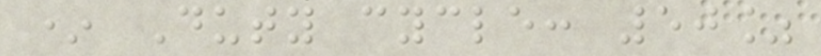* Duty cycle: 50%
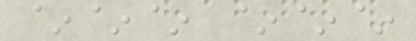~~~ ~~~
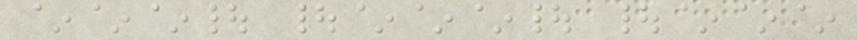~~~| |~~~| |~~~
